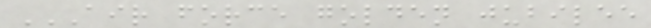AIR FORCE GOLDEN JUBILEE
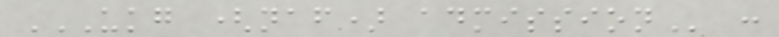UKG (NAF) ADMISSION :
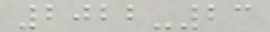2022-23
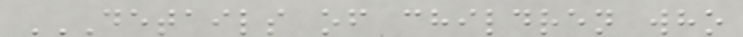DETAILS OF CHILDREN WHO
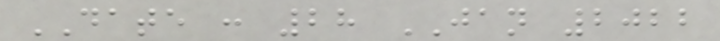DATE : 28 JAN 2022
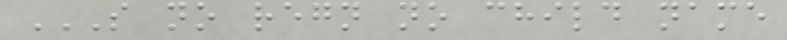S NO REGN NO CHILD NAME
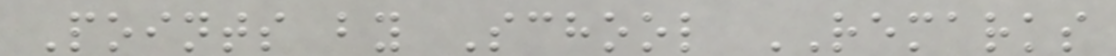Points by School REMARKS
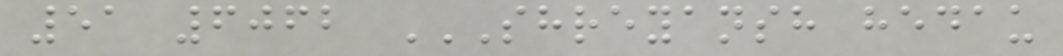51 6062 SHREYANSH HEDAU
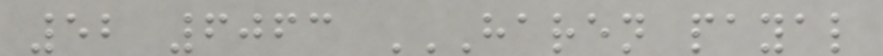52 6063 HAREN PAYAL
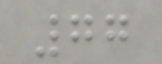77
